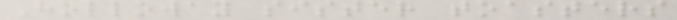Holloway sister toasters
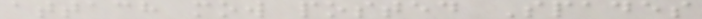attach mow posted Spades
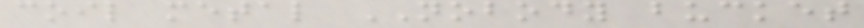coil metal NOBODY bucket
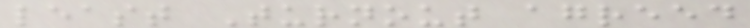least Turnout agreed
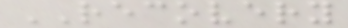RECOVERY
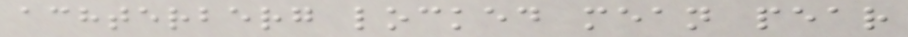achterberg locked mean pear
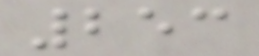253
